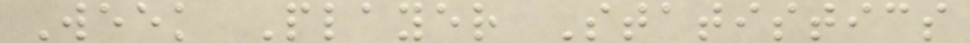Week Player Statistics
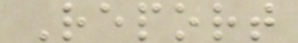Report
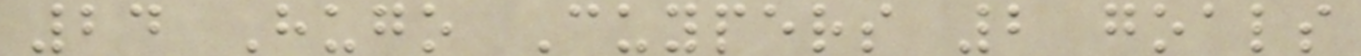24 Hugo Cuypers 2 goals
